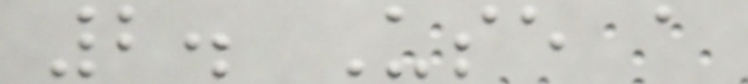2. Use a
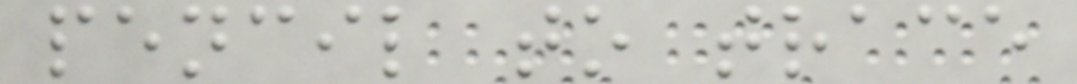pencil to trace
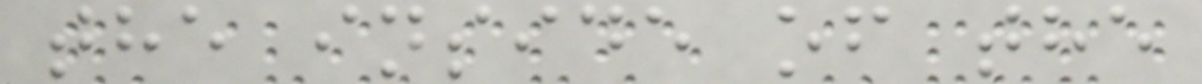the inside of the
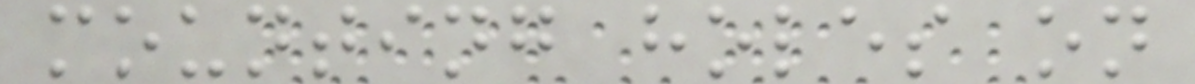mounting holes on
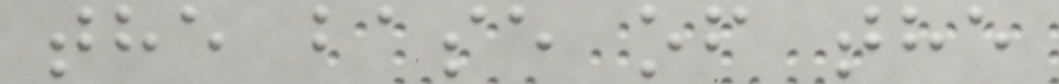the base of the
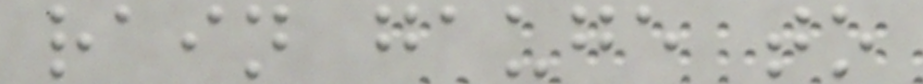rain gauge to
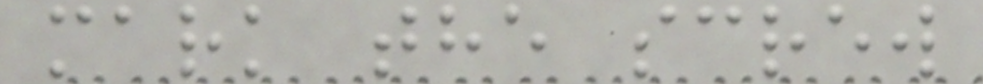mark the screw
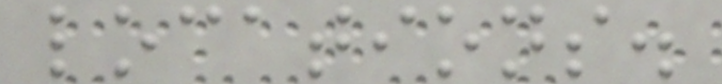locations.
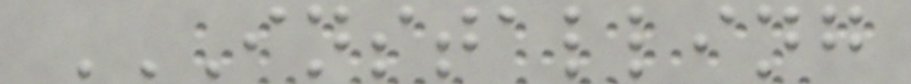INSTALLING
